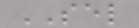SEL
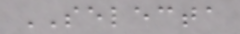SELECTA
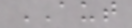AUT
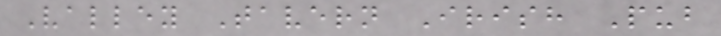Valley Tavern Irish Pub
